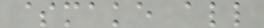$make all
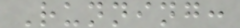Running:
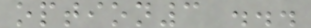option3 ...
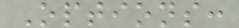Options:
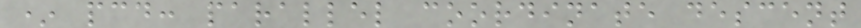* pcd: parallel coordinate descent
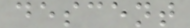descent
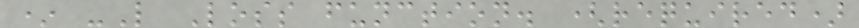* -L Loss function. (required)
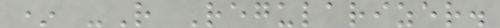* -R Regularizer.
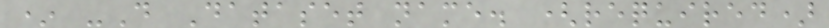* -D Dataset name. (required)
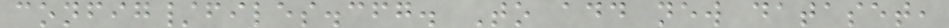config/files.cfg. To add new dataset,
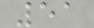51
